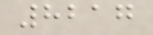8217
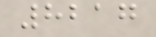8217
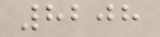8208
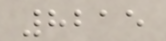8215
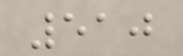510
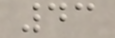43
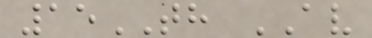15TH AV
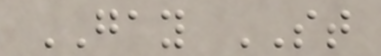GAY ST
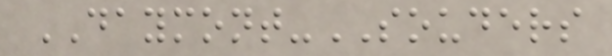DAYMONT-SOUDERS
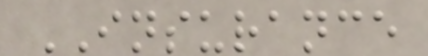INSURANCE
